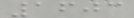1603
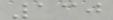130
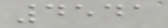4541
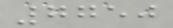7750
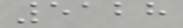5128
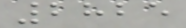2825
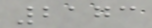2173
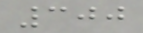300
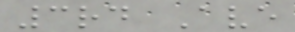3rd Ave
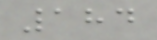184
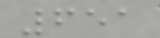651
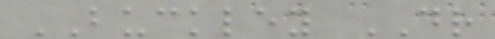BUCKLEY DR
